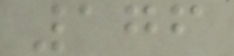176
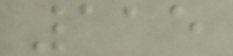115
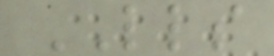LLS
